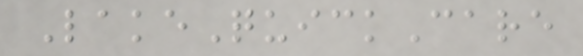LakeQuickCare
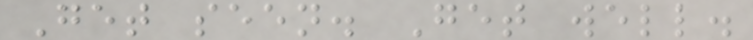Get seen. Get well.
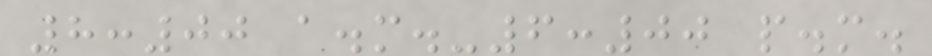8:00 a.m.-6:00 p.m.
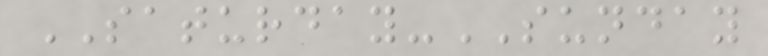SATURDAY-SUNDAY
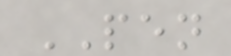PEN
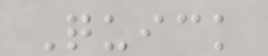Quick
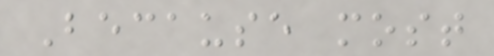Because most
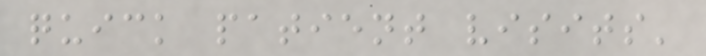quick patient visits'
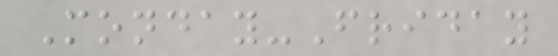Monday-Friday
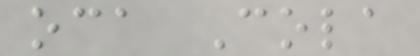oca Cola
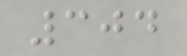304
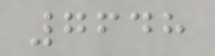7648
